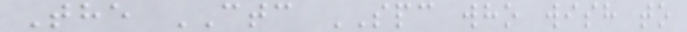The CTC SPC who wish to
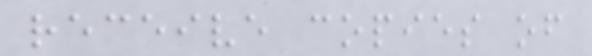receive copies of
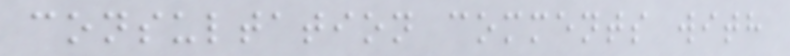consultation comments with
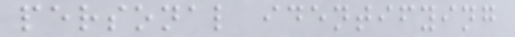personal identifying
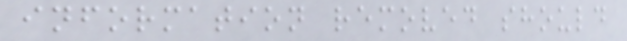information removed should
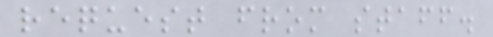request from staff.
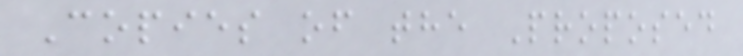Copies of the Proposed
